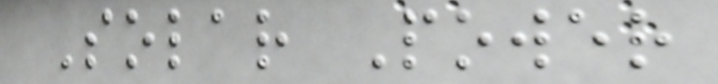Solar Power
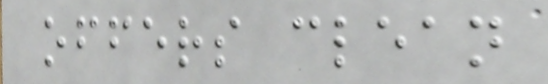offers clean
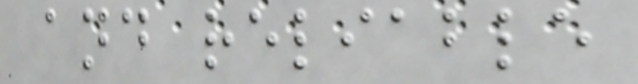and reliable
